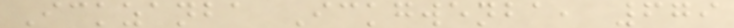Ickzanba Ickgwenba, 679
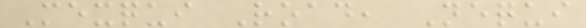Mexqui Road, Nequi
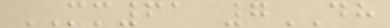MM61 7DH
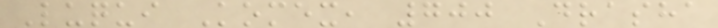Luqui Komex, 700 Drasha
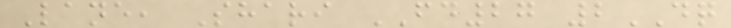Lane, Shari FD27 2DQ
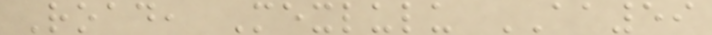Road, Mexlulu AA59
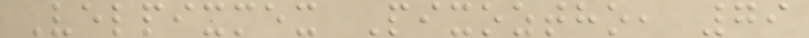Velpixmex Pixoztho, 79
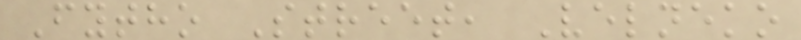Fytho Street, Velneko
